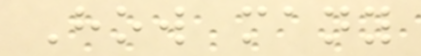How many
